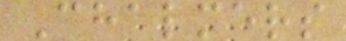Chalmers
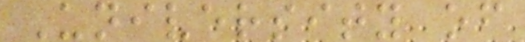University of
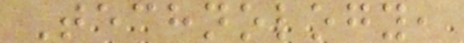Technology,
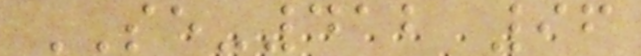SE-412 96
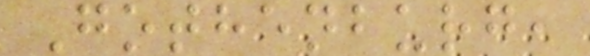Gothenburg,
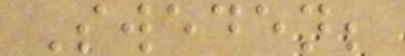Sweden;
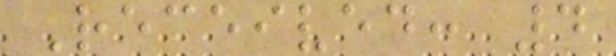Received: 4
